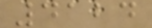4124
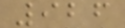926
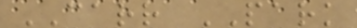CARR PARK
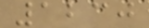1230
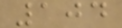104
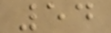54
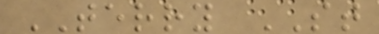TERRY ST
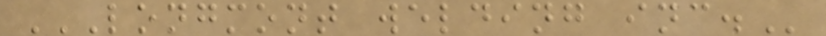LONGMONT WELDING INC.
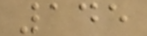145
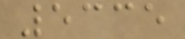5335
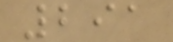291
